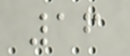16
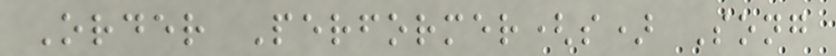Order Performer(s) Song
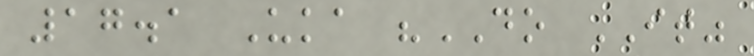17.1 Uka "DO IT"
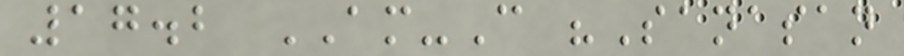17.2 AM-C "Sanasan
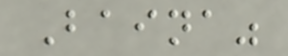Baina"
